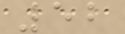52
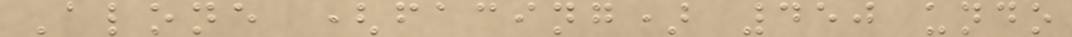Alone (facing) 450 undo
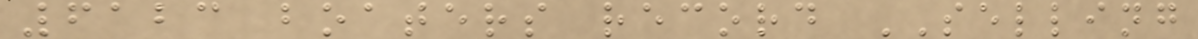6123 boaters record SELLING
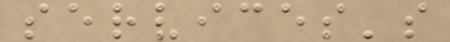services's
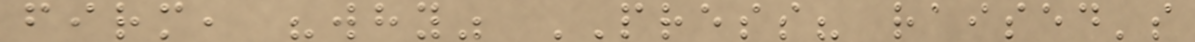firm, "why" PRESS? raised's
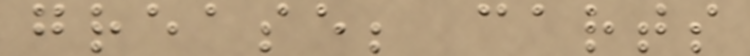grease; carts
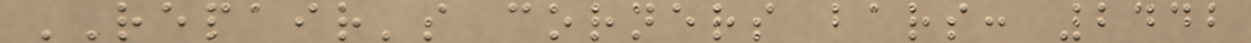REPAIR's corners bars: 2442
